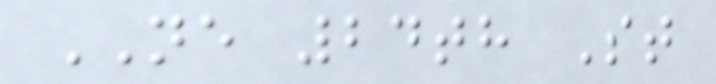NE 24th St
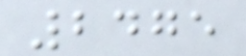2475
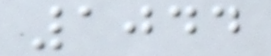1044
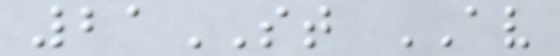21ST AV
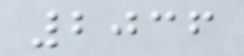2036
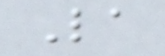La
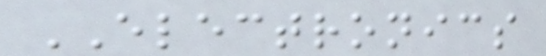ELECTRONICS
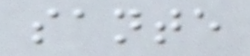sante
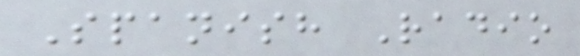Spanish Radio
